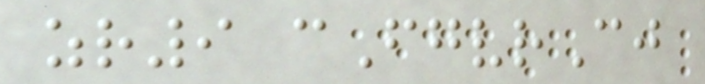zr9 cFgvrCj
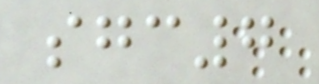sgc7
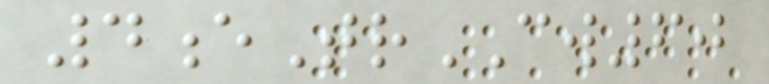4eTrCW60
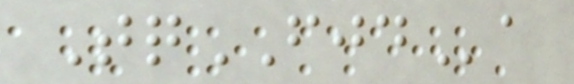TqFJDa
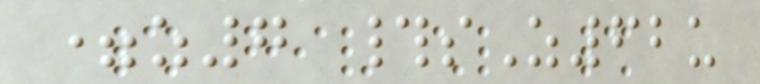=z7 #sZ62u
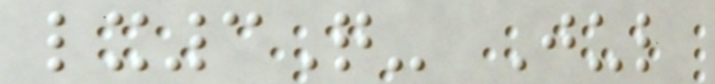lx3Q- Jul
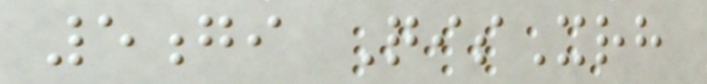5gi QisXrh
